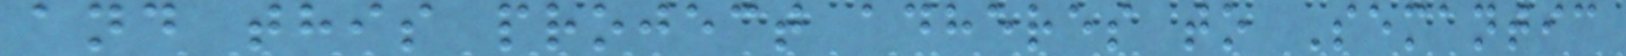and this project adheres to Semantic
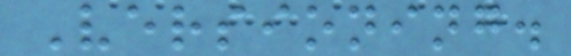Versioning.
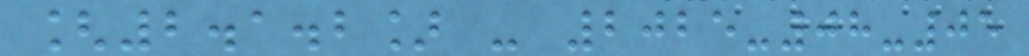[2.1.2] - 2025-08-05
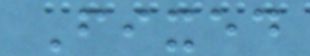Fixed
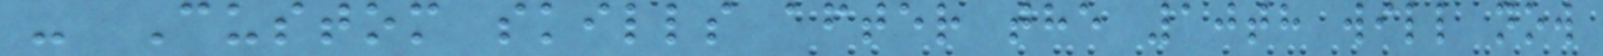- Custom skills after the 10th will now
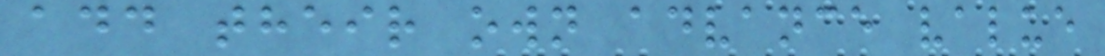add their own advance value
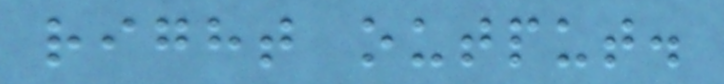right output.
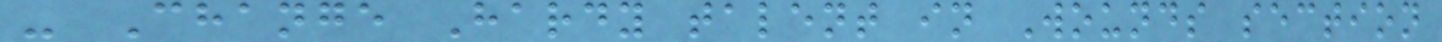- Change Hardy talent in Wounds section
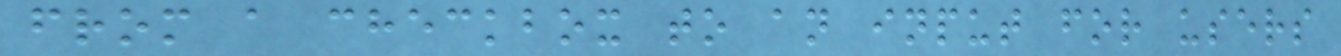from a checkbox to an input for users
